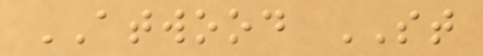ATWOOD ST
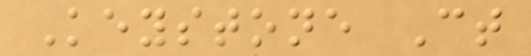Keystone Ct
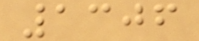1306
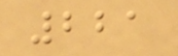221
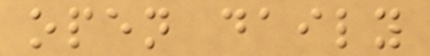open daily
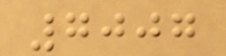7007
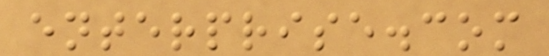enterprise.com
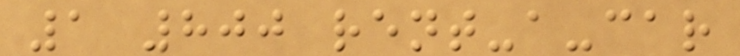1 800 rent-a-car
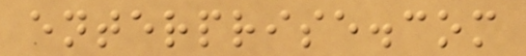enterprise.com
